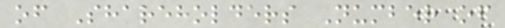of Shareholders Number of
